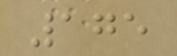175
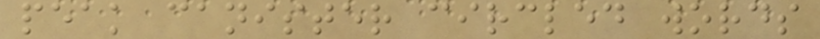peak canister circled words
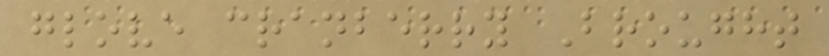glove cranberry Brought
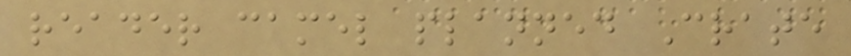reader camel planned Crate
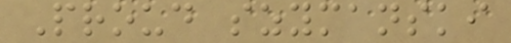Proud szymanski
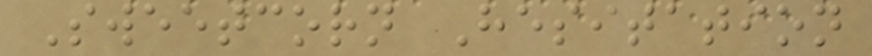Sweetcorn Hesitation
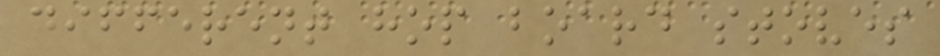different hop board stoves
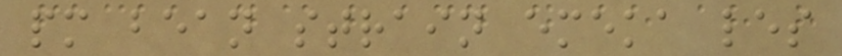pm bean strain emeka les
